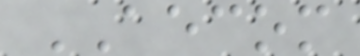AECOM
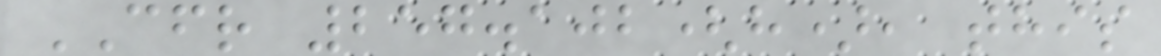CFR 257.102(h), this
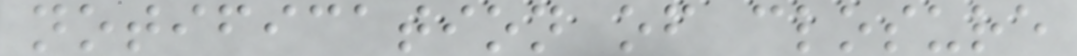notification of closure
